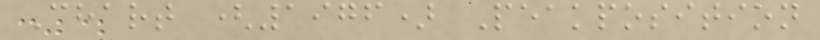Chart (1976) Peakposition
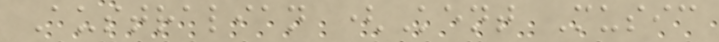Australian (Kent Music
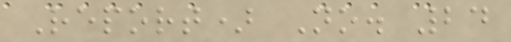Report) No. 24
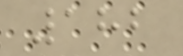182
